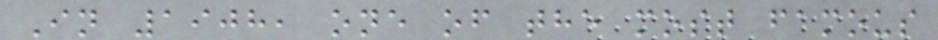In 1908, one of the most famous
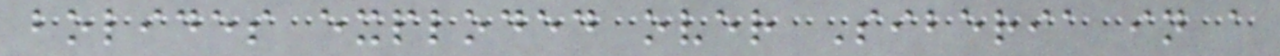bolides exploded over Siberia in a
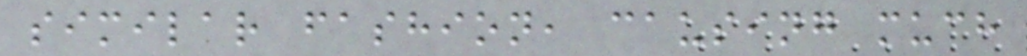similar fashion, causing much
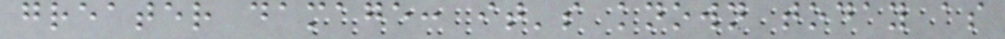greater damage: it's known today as
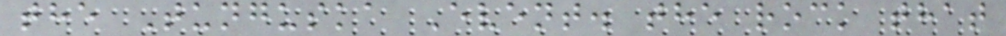the Tunguska Event. the rock that
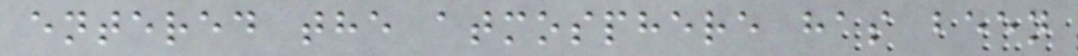entered the atmosphere has been
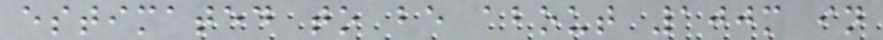estimated to be about 100m in
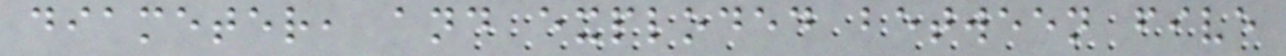diameter, and exploded between five
